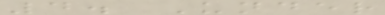4. Under
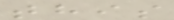this
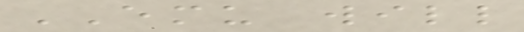EMU will
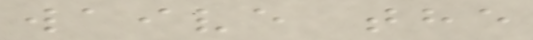waive the
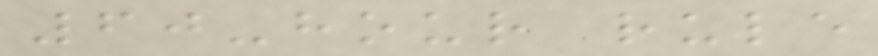60-hour rule
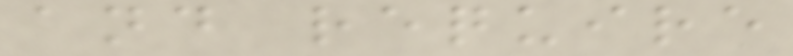and require
